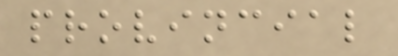provincial
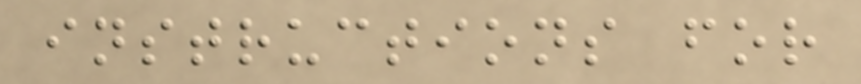instructions for
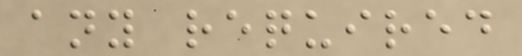any required
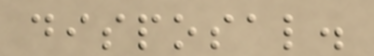disposal.
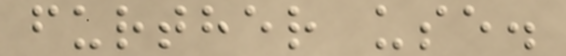further use.
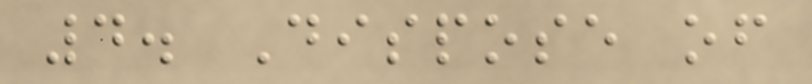4. Dispose of
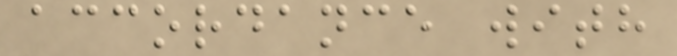accordance with
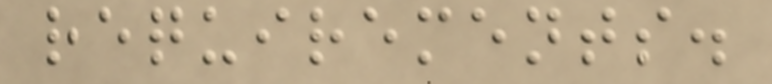requirements.
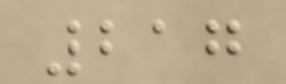217
